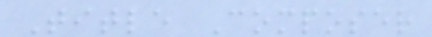Title Composer
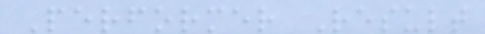Performer Result
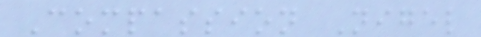Compassion Nigel
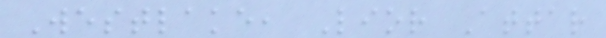Westlake, Lior Attar
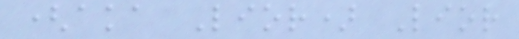(aka Lior) Lior
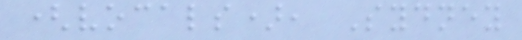(vocals), Sydney
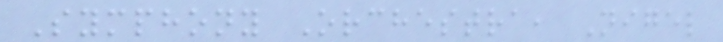Symphony Orchestra, Nigel
